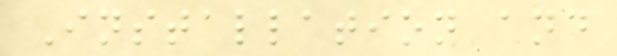Installation and
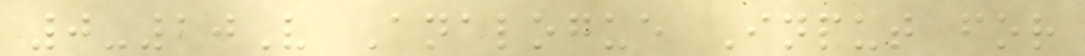0-10V Analogue Input for
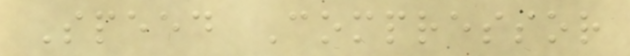Speed Compressor
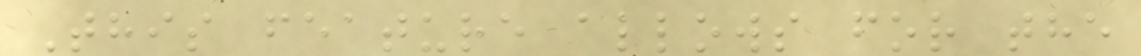This feature allows for the
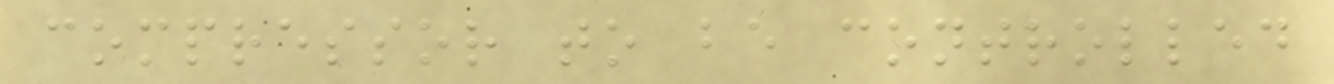compressor to be controlled
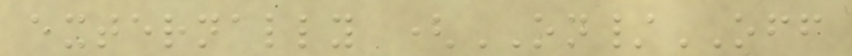externally (ON/OFF
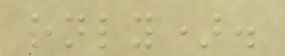only).
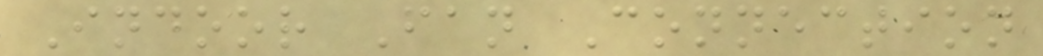Indoor Fan Connection
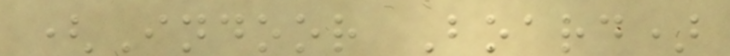(Indoor Board)
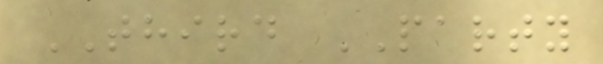THIRD PARTY
